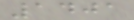1401
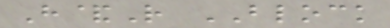H&R BLOCK
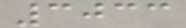3033
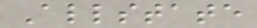Allstate
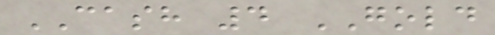CASH 4 GOLD
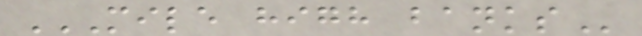MILE HIGH BANKS
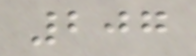207
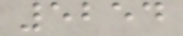5254
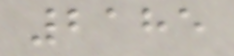2185
